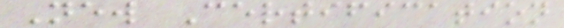New Certification
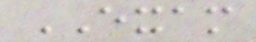EXAM
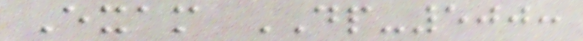Exam DP-500:
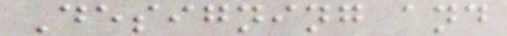Designing and
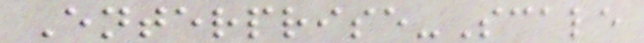Enterprise-Scale
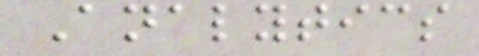Analytics
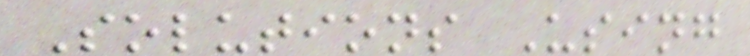Solutions Using
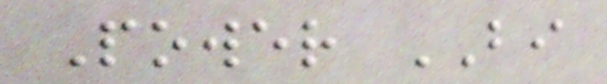Power BI
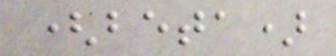(beta)
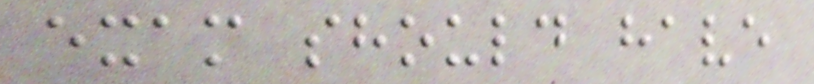exam should have
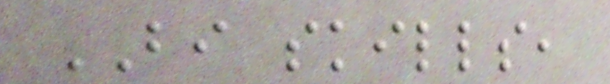BI skills,
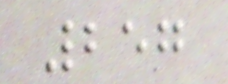257
